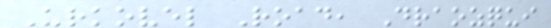Urkovel Road, Draozqui
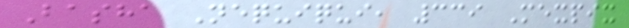Basha Nequiqui, 339 Mexpix
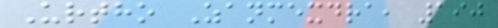Urtho Zanmexdra, 190
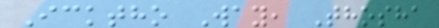Icktho Way, Thosha
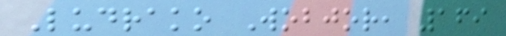Ludrako Wobjor, 169
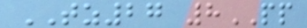TZ27 8PP
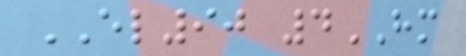EL90 4HM
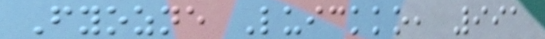Fyozne Luickko, 991
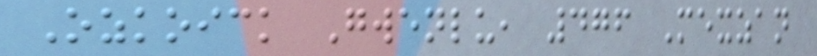Ozkoick Gwenlu, 476 Mexzan
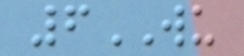6WU
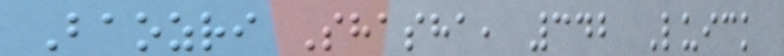Baozri Shasha, 342 Luick
